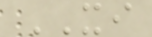XI
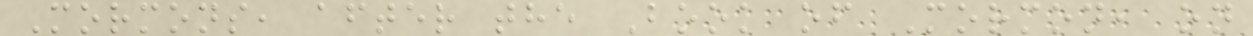Mormons, after the Book of Mormon, on
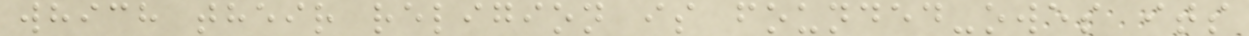which their religion is founded-owes its
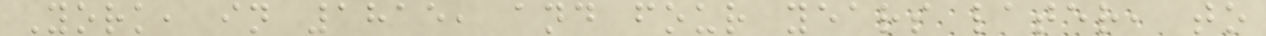York, in 1815, and four years later, to
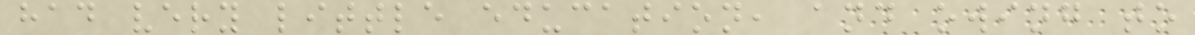had very little education, and owing to
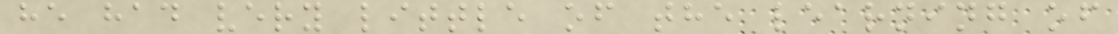he had very little of the learning of
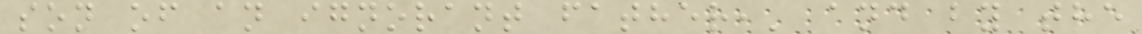son of an ignorant father,' and by the
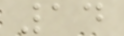14
